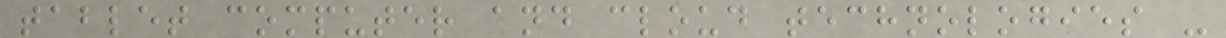tablet computer and cloud technologies -
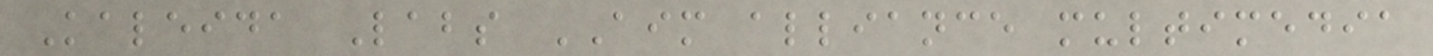Kaleida Labs AIM alliance multimedia
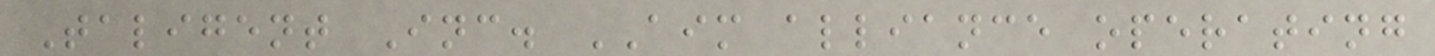Taligent Inc. AIM alliance operating
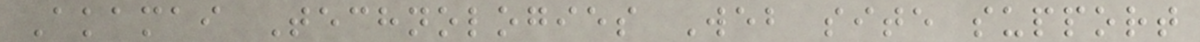Akamai Technologies Web site support
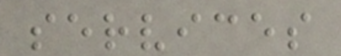services
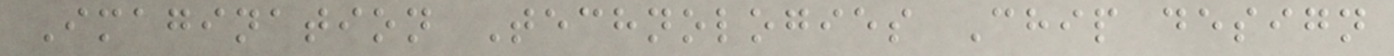Imagination Technologies Chip design
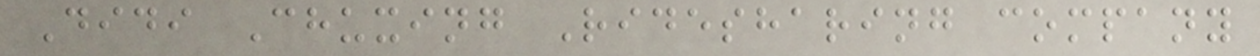Didi Chuxing Ridesharing company
